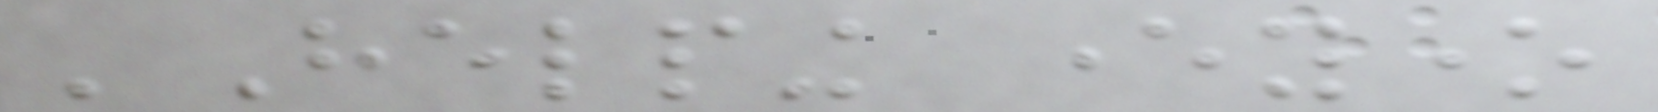'Helping everyone
